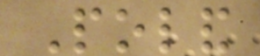Poland
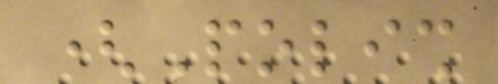(Polish
